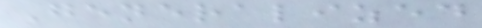Generalized
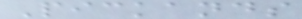Pickands
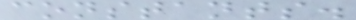constants.
